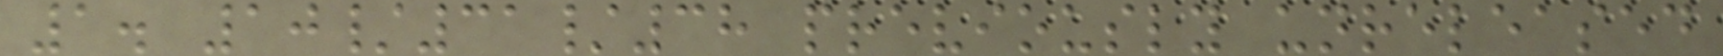1. 10/31/38 previously unreleased
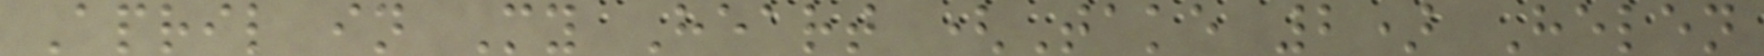April in My Heart (Take 2) Helen
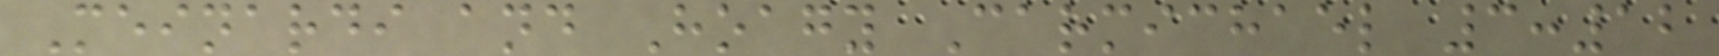Meinardi and Hoagy Carmichael 3:12
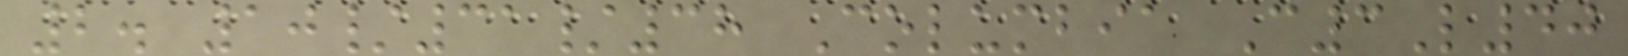2. 10/31/38 Columbia C3L40
